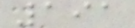191
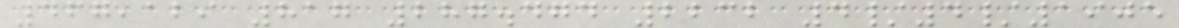467,129 817 287.474 2232 4/4/1905
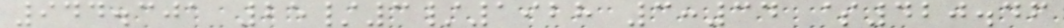944.301 25/3/1928 3:34 $420.46
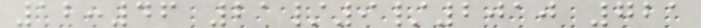12:46 21/9/2010 721
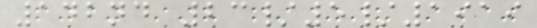142nd 23/5/1919
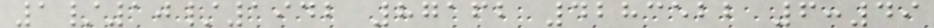1/10/1942 87162 4283522 6:49
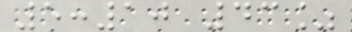5:10 43%
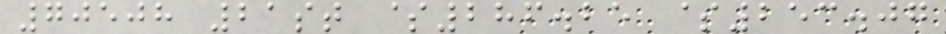70508 21st $286.25 $253.07
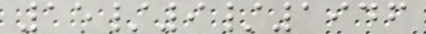15/9/1946
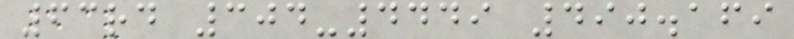63rd 304-4449 490.169
